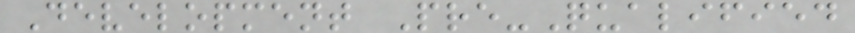Development Pre-Qualified
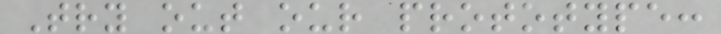Try out our prototype:
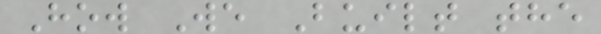How We Built the
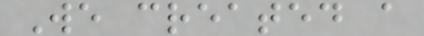We created a
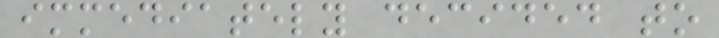immediately decided to
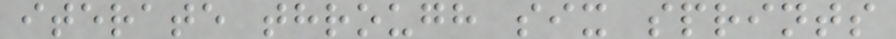iterate through six sprints
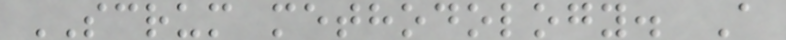SCRUM methodology. A
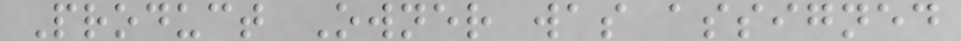Product Owner was assigned
